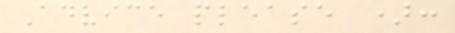Advice please ):
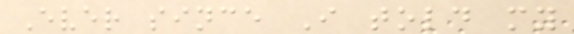Ever since I told my
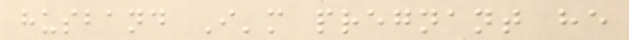husband I'm pregnant he
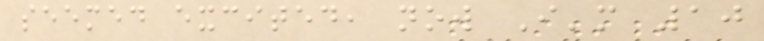seemed excited, now I'm 10
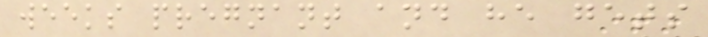weeks pregnant and he gets
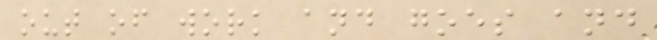out of work and goes and
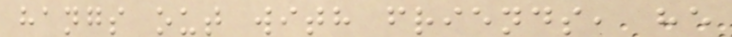hangs out with friends, he
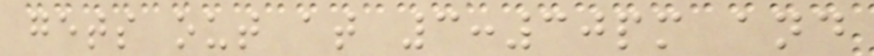gets out at 3:30pm and
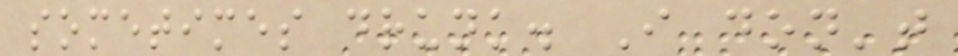sometimes drunk. I don't
